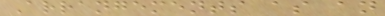Arrangements as an
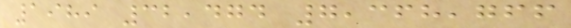1989 32,474 7,368,766
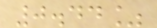0.44%
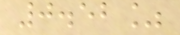0.52%
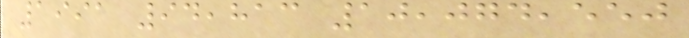1991 94,813 10,074,550
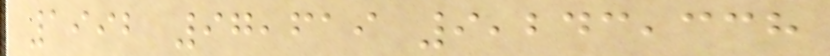1992 97,619 9,243,338
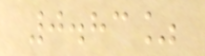0.83%
